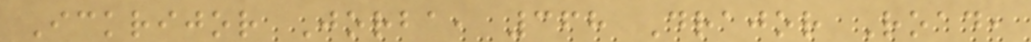Ickrijor Jorba, 368 Drajor Road,
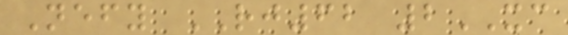Nefy RJ62 2XC
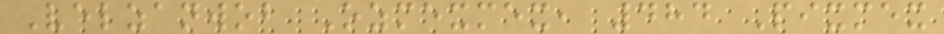Velzanwob Ozmexmex, 484 Pixmex
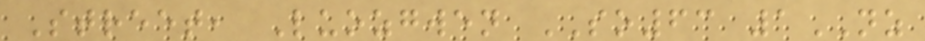Street, Luozgwen SO63 1NZ
